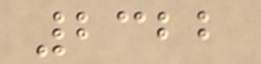2322
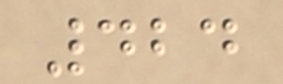424
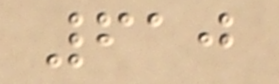610
